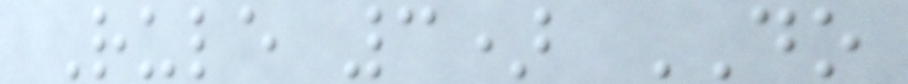Rule 3) DO
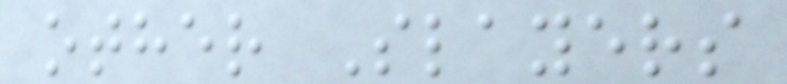other Slayers
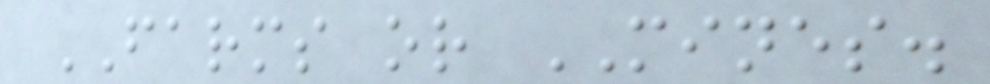FARMS or MINES.
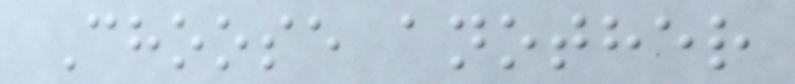Choose another
